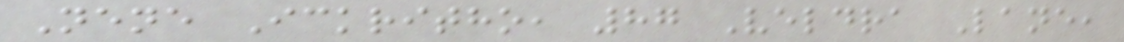Nene Ickritho, 87 Veldra Lane,
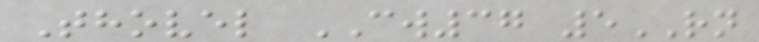Thovel CW37 5RN
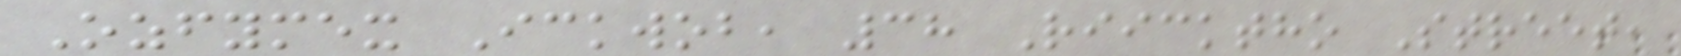Ozfymex Ickwob, 38 Riicktho Street,
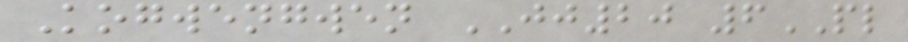Kogwengwen JJ20 6PL
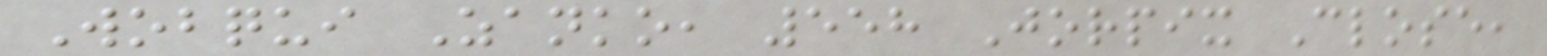Wobqui Zanko, 558 Jorpix Close,
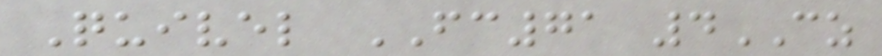Quivel FC71 4CZ
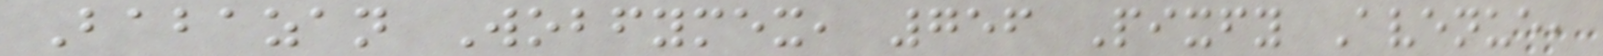Babazan Wobfymex, 756 Pixfy Avenue,
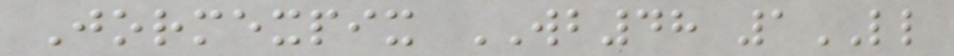Jormexpix WB48 1LL
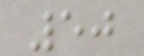50
